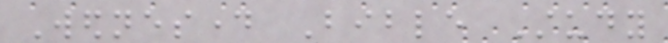Wednesday Bible Study
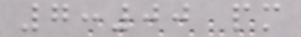7:00 pm
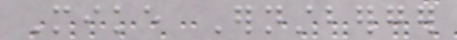Mike Ernstberger
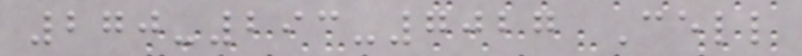270-293-7027 Cell
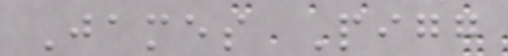James Pigg
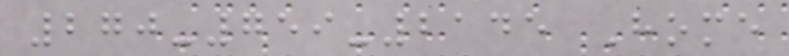270-759-2145 Home
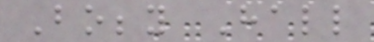Bobby Hall
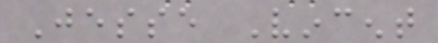Jesse Vincent
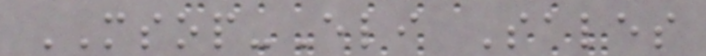MSOP-Eli Sales
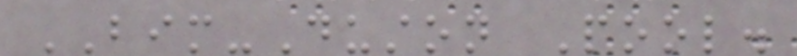BIM-Duston Pool.
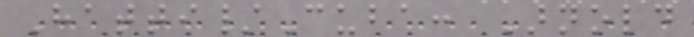Hatti/Cuba: Arnold
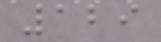129
